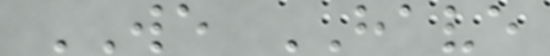WE HAVE
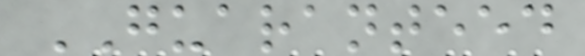GUARANTEED
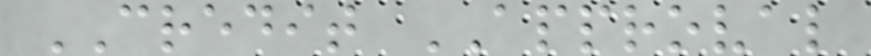CREDIT APPROVAL
